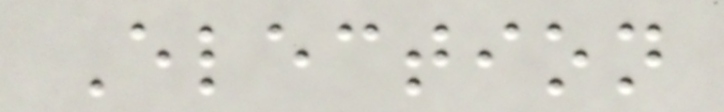Election
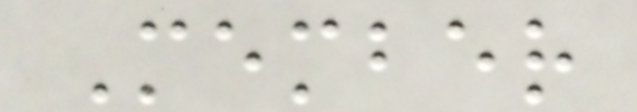Member
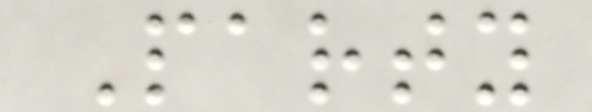Party
